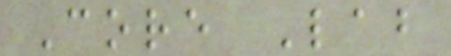Core Lab
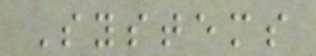Systems
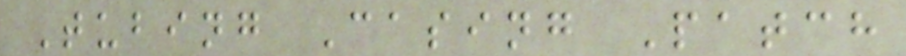Tubing Casing Patch
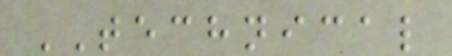TECHNICAL
